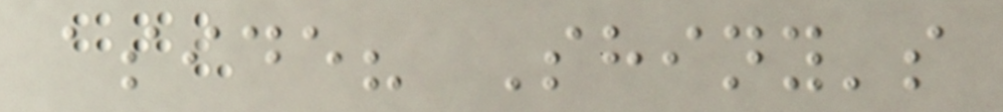aside? Shiny's
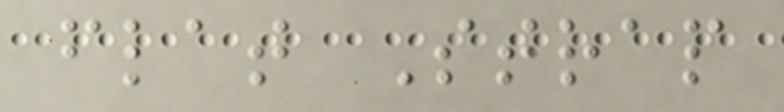flat Strap
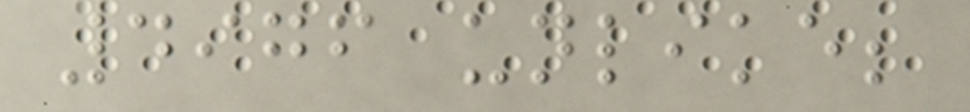4976 unlike;
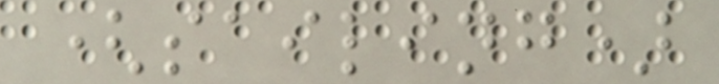(sailing)
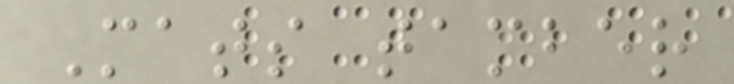Mats tamber
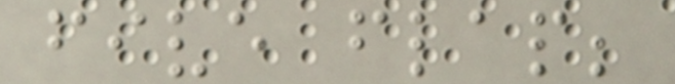five flap;
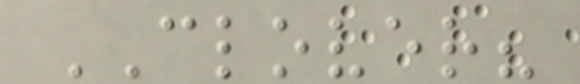CLOVER?
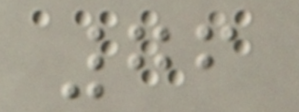76
